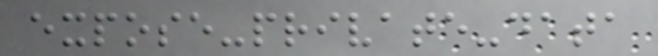expose-private-data
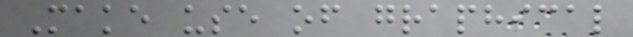Make use of graphical
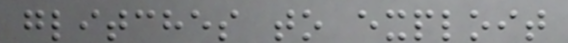glitches to exploit
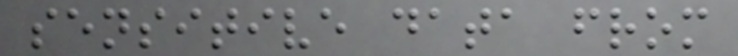sensitive data from
